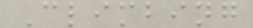Climbing
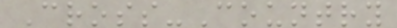Cross-Country
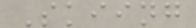Skiing
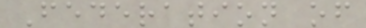Federation of
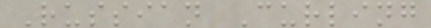Russian Curling
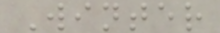Winter
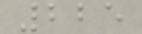225
